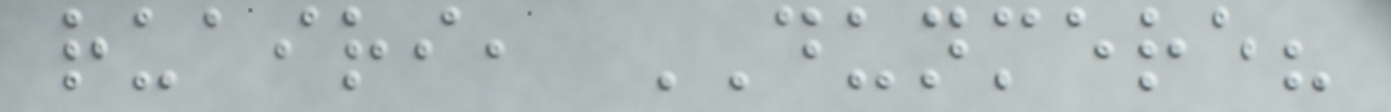ruairi, DUNMERE?
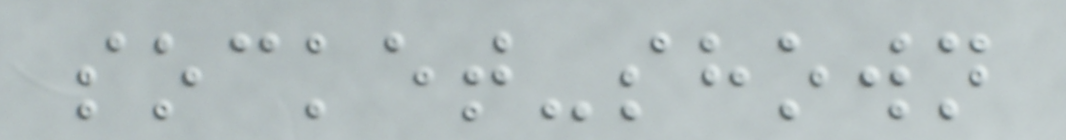socket-shown
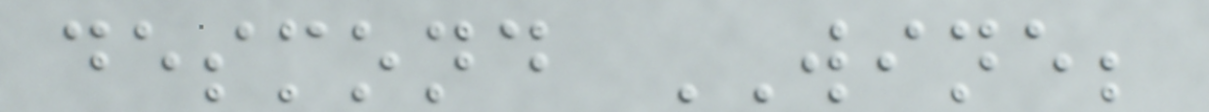desmond WINE;
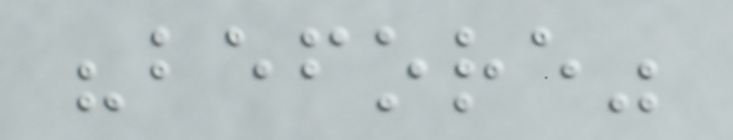"before"
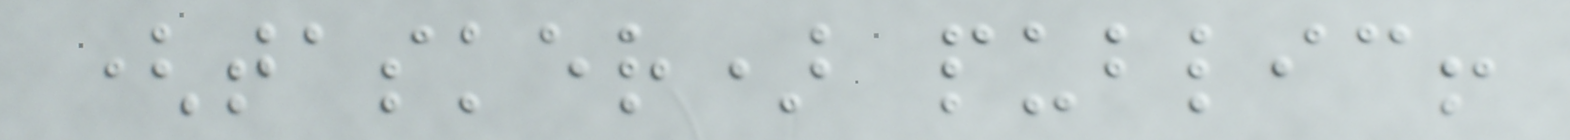(tasker) public!
